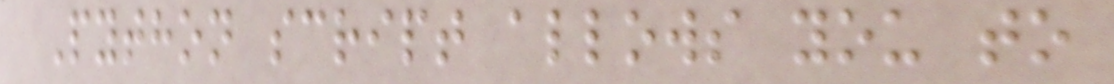Python script allows you to
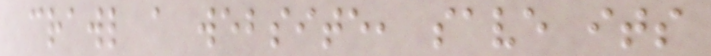crawl a website, save its
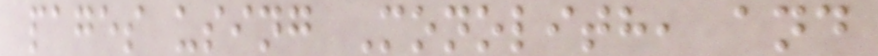pages using Monolith, and
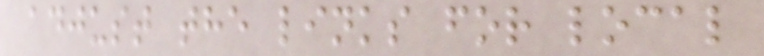adjust the links for local
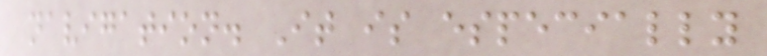navigation. It is especially
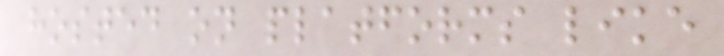hosted on platforms like
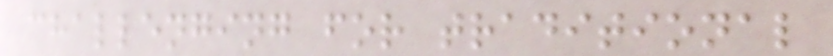challenging for traditional
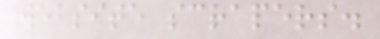website scrapers.
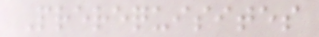Prerequisites
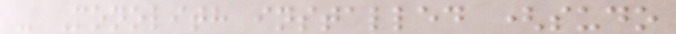- Monolith installed (sudo
